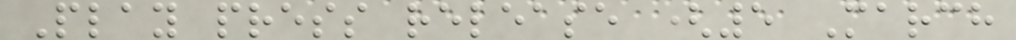Play press release (5 March
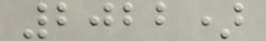2022)
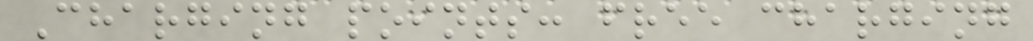Charging points: free charging
